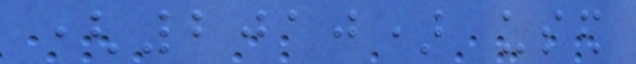(2010) used
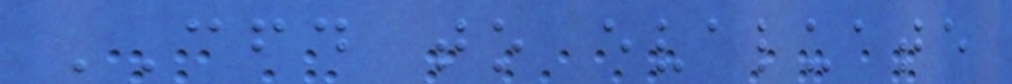CFD to evaluate
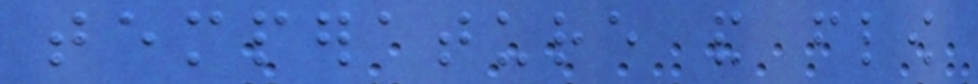temperature and flow
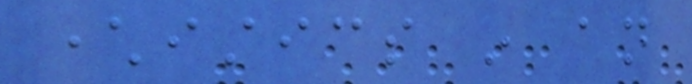characteristics in an
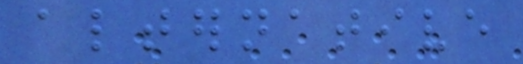alternative
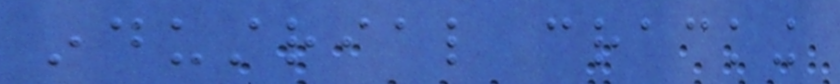industrial cracking
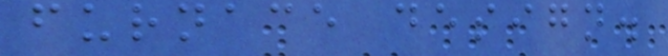furnace design.
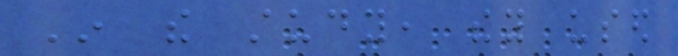In the study, they used
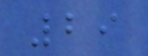29
